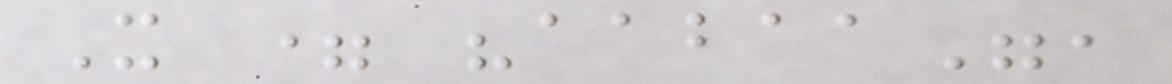X = "aabaa",
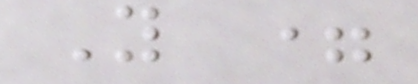Y =
